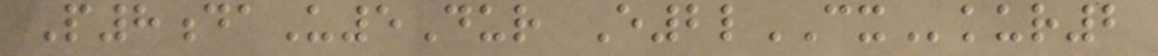P8daU5Dur E2lCXkur2
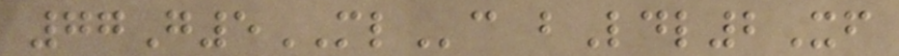77G5MLc bLdl2Xf
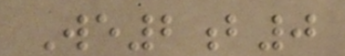We2b0
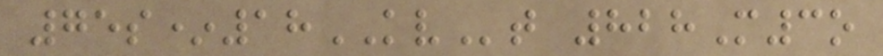75s*18KVt 828M3o
